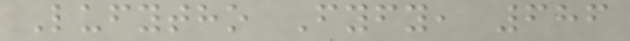Lufytho Fyfy, 686
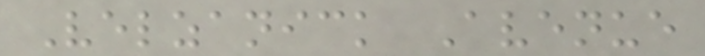Velzanick Avenue
